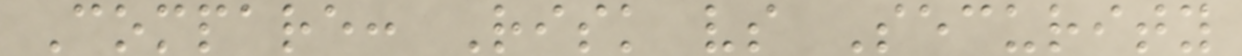Compare: Risk vs Security
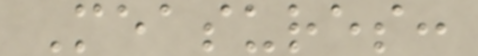Measures:
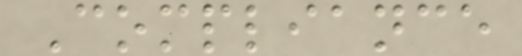Compliance
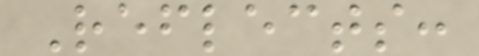Reflects:
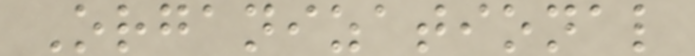Organizational
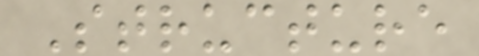Structure
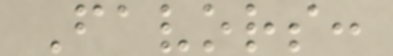Favors:
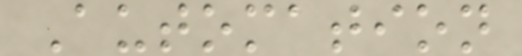Automation
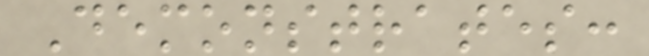Demonstrates:
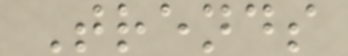Trends
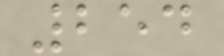254
